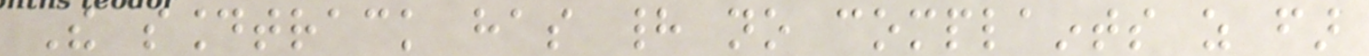The soundtrack has had no complaints as far
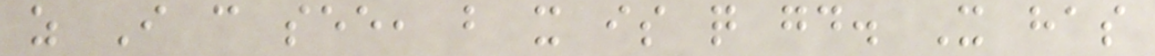as I can see, but it is quite good. It has
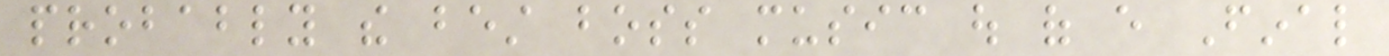probably the best boss music out of every Final
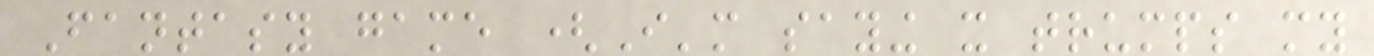Fantasy game (I'm saying it trumps my
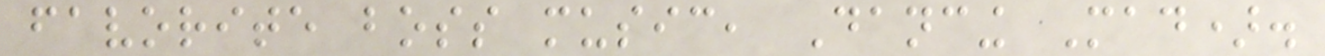favorite boss music, Dancing Mad).
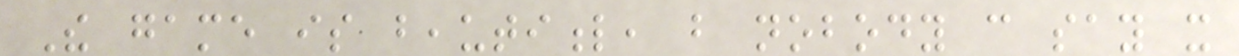The game is beautiful, but nobody can say it
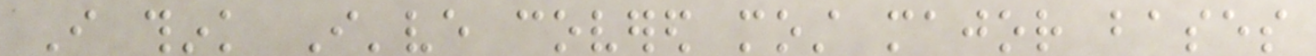I think I've covered most major bases
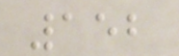152
